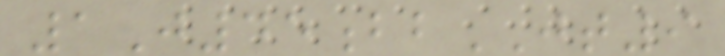1J45bbJT9
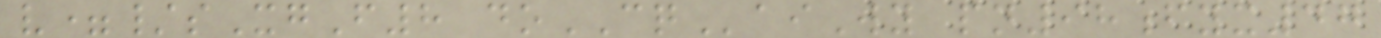v=/sXgF8 doCQaiWy pn98fyx47
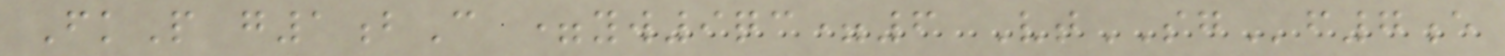FkP g1bC =yw9qc=6 VtSGf7e
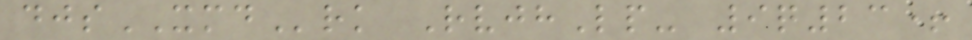djsXMDrk RvjhLp- 9q23+
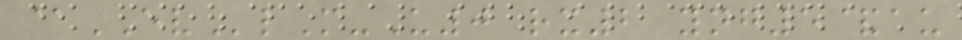@EVlM-U0 rx2 yng5&au
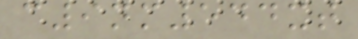c9nm544xt
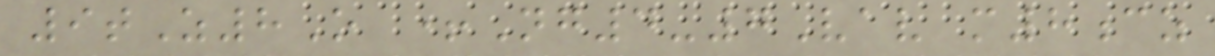9tZ8O +Ng4-7Vav m8cz
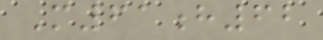M61h62
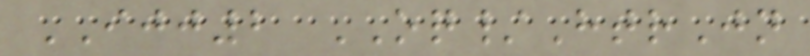IJJ2 OQ/HtrJn
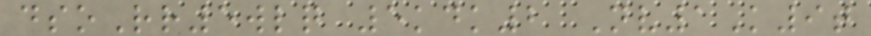dsoRr5wlq 5kdk2 Nv1K9t
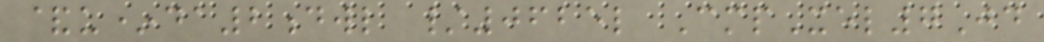&u*da2dwl /0625l CmpXel7Jd
